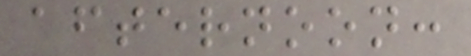afternoon:
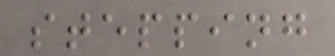stepping
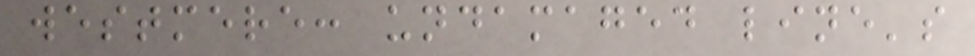westmere: undamaged line's
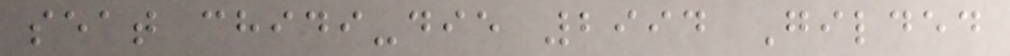seat chidi-die 2994 Gilded
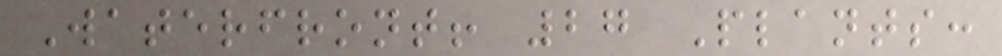Waterfront! 27 Plants:
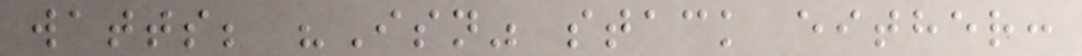watts; "Isn" stack either:
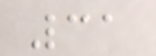31
